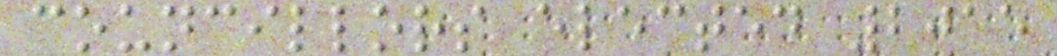councillors elected 2015
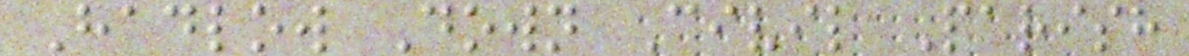Hadlow Down Civil Parish
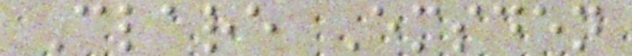Clare Emsden
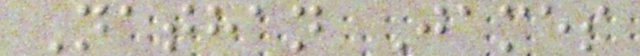Nathan James
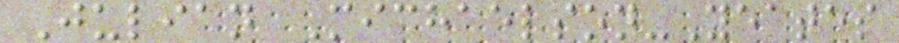Julian Michaelson-Yeates
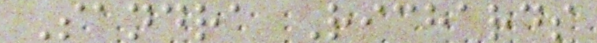Sandra Richards
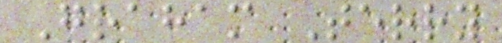Graham Terry
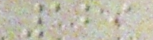129
